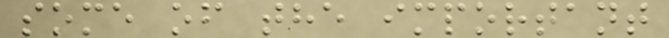some of the important
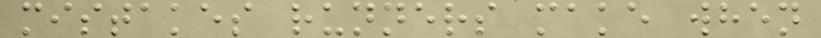mistakes runners make when
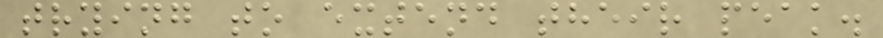trying to extend their peak.
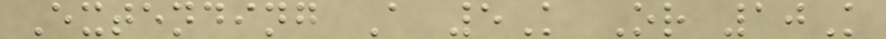Extending A 5K Or 10K
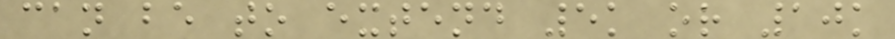can be to extend 5k or 10k
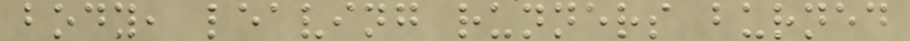body, leaving runners burned
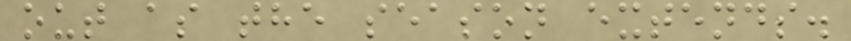out as the season extends.
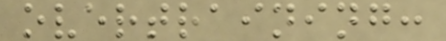overtraining:
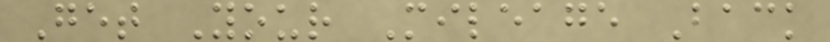Get Your Mileage Back
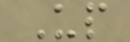Up
